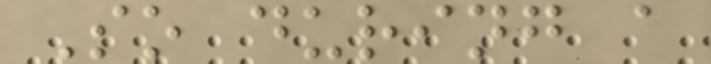So during a
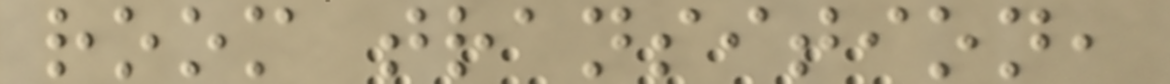room transition,
